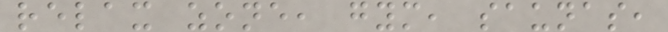relax zone, gym, saunas,
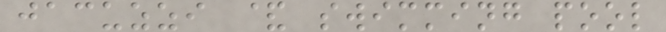jacuzzi & swimming pool
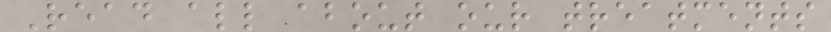Read all about our treatments
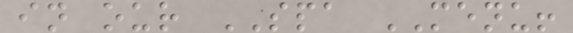in our SPA MENU!
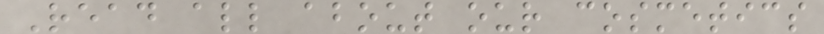Read all about our cosmetics
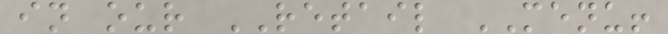in our RETAIL MENU!
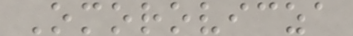Omorovicza
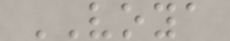VOYA
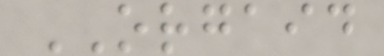ORGAID
